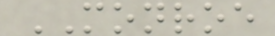MONROE
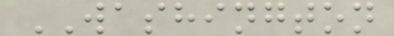WASHINGTON
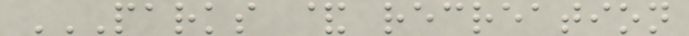PARKS & RECREATION
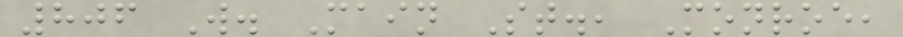806 W. Main St., Monroe,
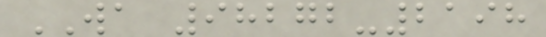WA 98272-2198
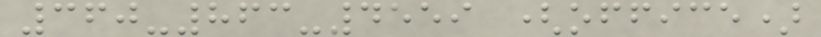360-863-4559 (office)
